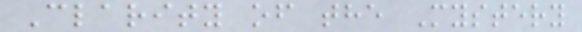Clarity of the Mystery
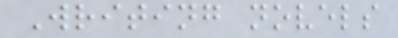Writing novels
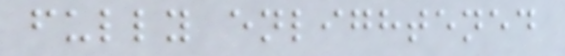fully enlightened
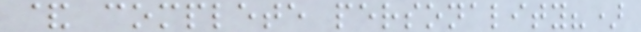& complete personality?)
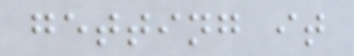getting it
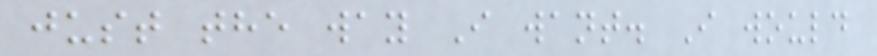just the way I want. I would
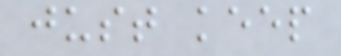just keep
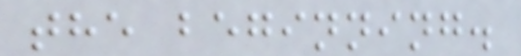the beginning.
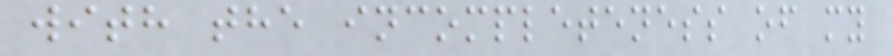with the incompleteness of my
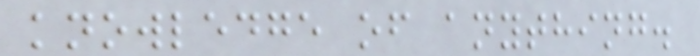knowledge of anything.
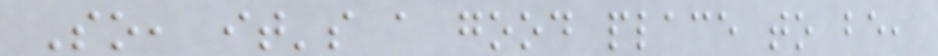So, it's a good place to be,
